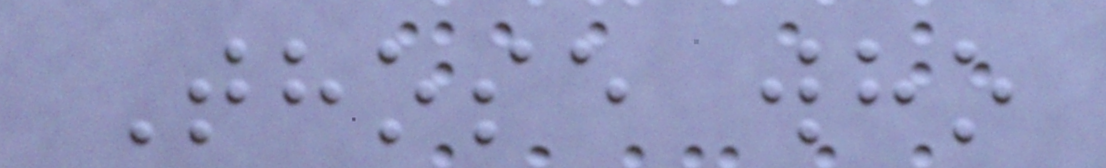Those who
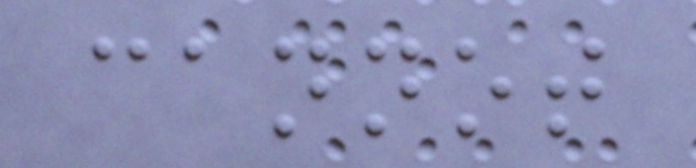cannot
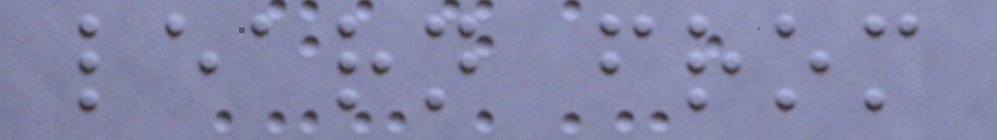learn from
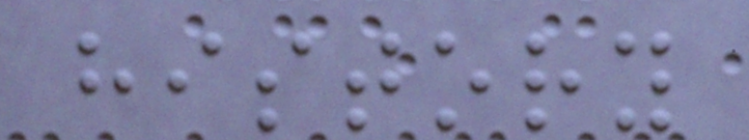history
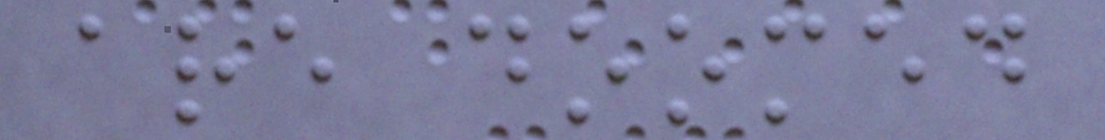are doomed
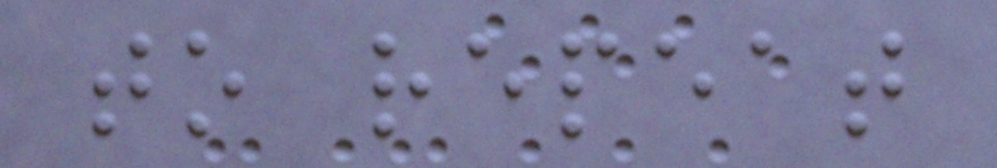to repeat
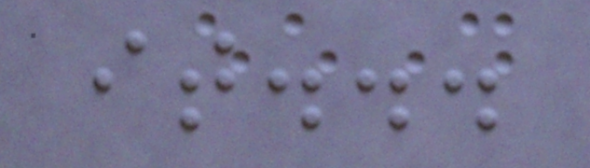it...
